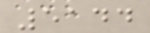5144
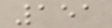151
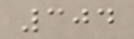304
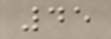45
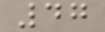47
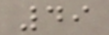49
